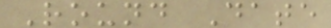Round Date
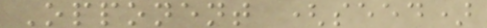Opponent (seed)
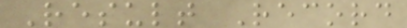Result Record
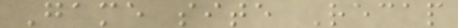Game site Recap
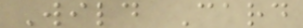Wild Card
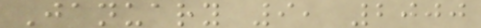January 9, 2000
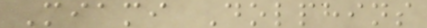Miami Dolphins
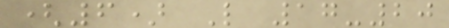(6) L 17-20
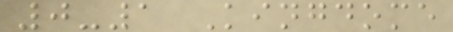0-1 Kingdome
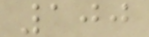100
